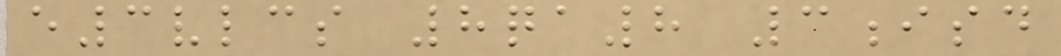e3vlcs 8qa8 3isd
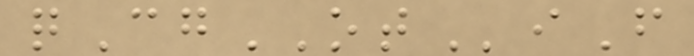qCgOTiF
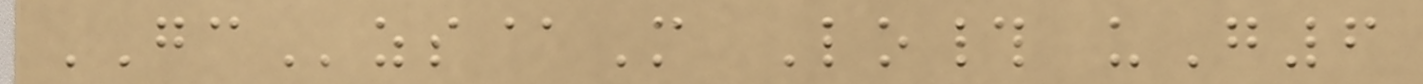GCzs@M Lo# uG6
